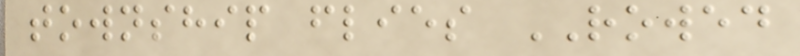township flies ROWED
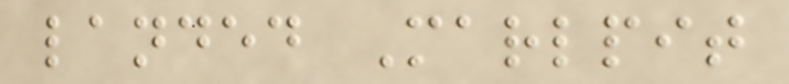landed Marlpit
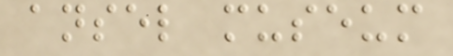ansel museum
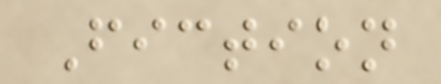Fiction
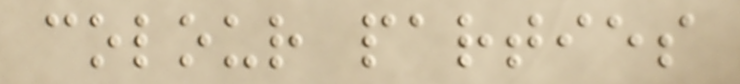colour parties
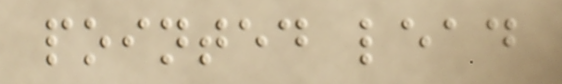pointed lead
